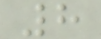8
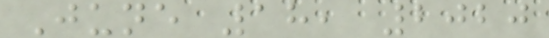June 18, 2020
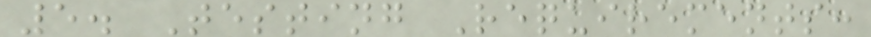5. Testing Requirements:
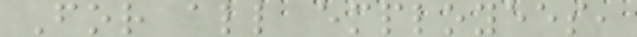For all employees,
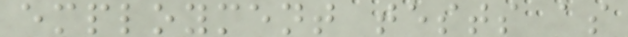employment tests as
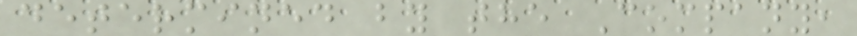determined by the Company,
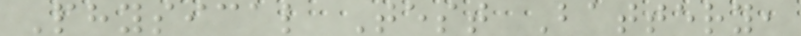Physical Test Battery,
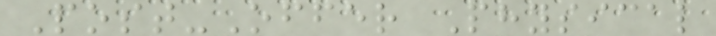Post-Offer Physical
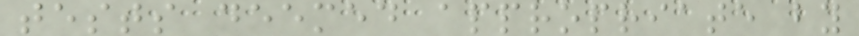tests deemed appropriate by
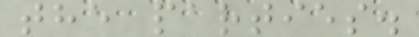the parties.
